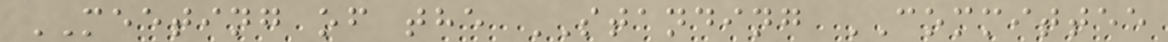MEETING of the STANDING COMMITTEE
